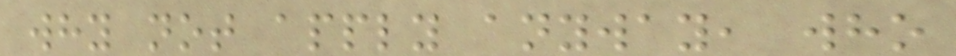why not apply anyway, who
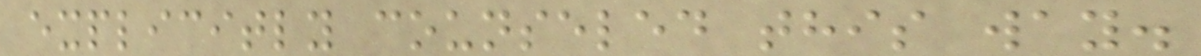explicitly counseled this way.
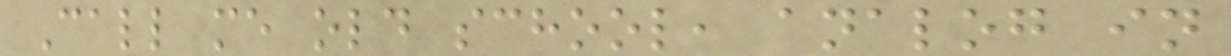Call me old school, analog in
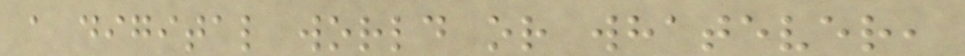a digital world or whatever,
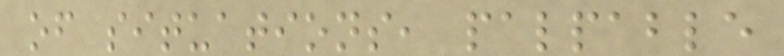of situations, palpable
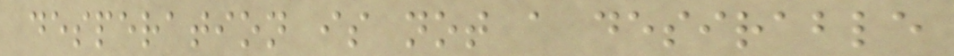desperation is not a desirable
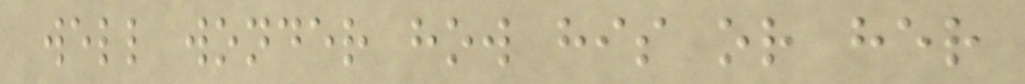well wonder how his or her
